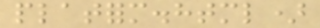platform.html)
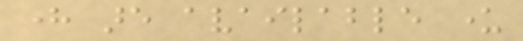here are available under
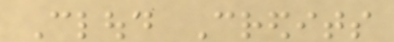Cloud Credits
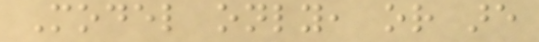Model only, or are
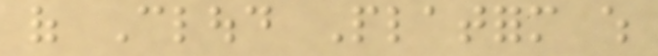of Cloud Platform which
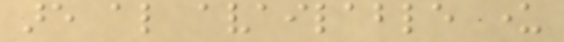are also available under
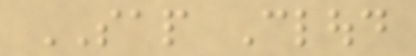SAP Cloud
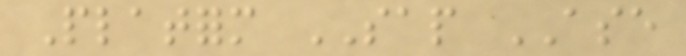Platform SAP ASE
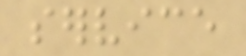service
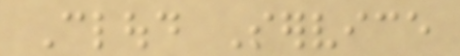Cloud Service
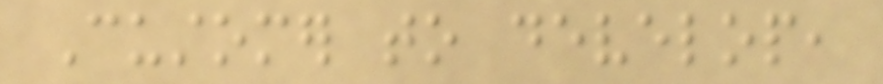Customer to develop,
